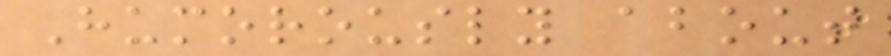Humorously about
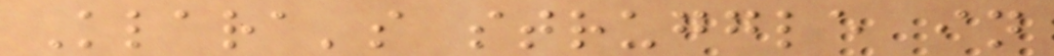Klara's struggle in
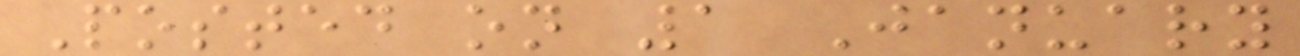Posted on 1 January
